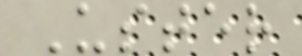Uster
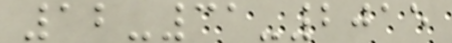12-31-2015
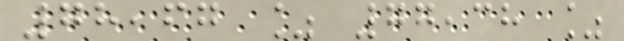78,67 % 77,38 %
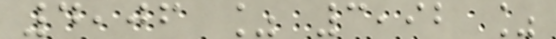4,06 % 3,92 %
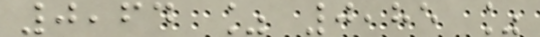0,64 % 0,85 %
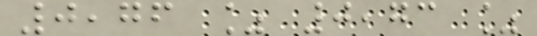0,76 % 0,73 %
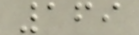169
